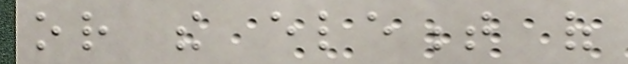or the element of
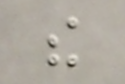the
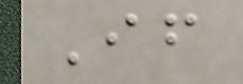If
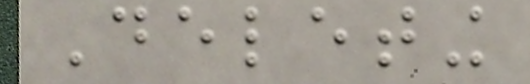Deleting
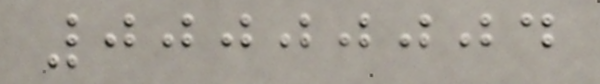00000004
